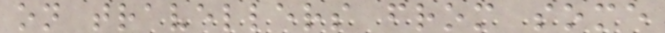on travellers from some
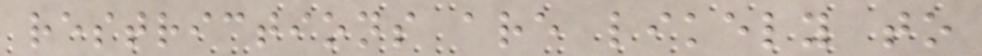restrictions are likely to
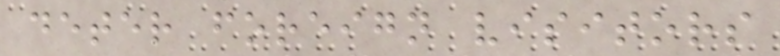deter foreign visitors
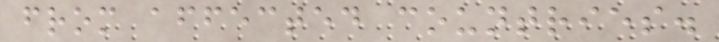from affected countries.
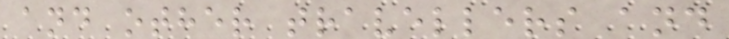and other travellers and
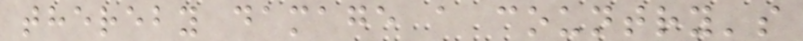thereby damage a country's
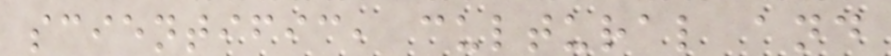scientific, cultural and
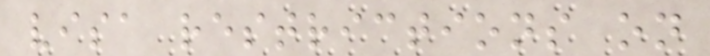visa restrictions on
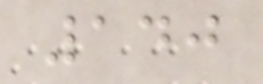140
